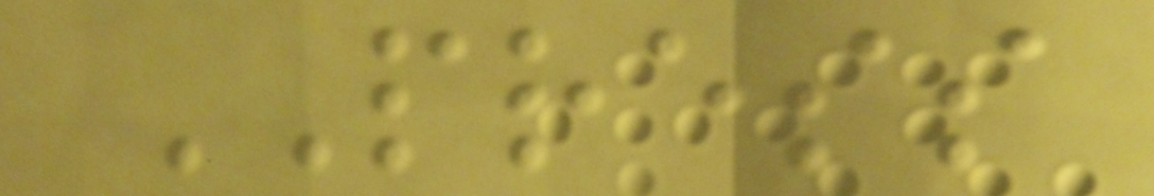PRESS
